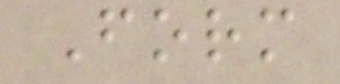Form
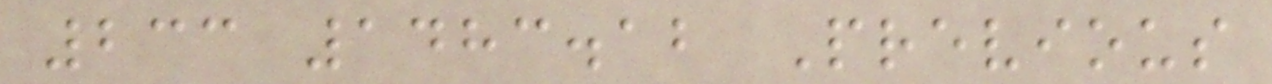233 1483.12 Previous
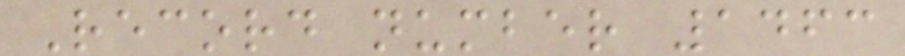Record number 1463
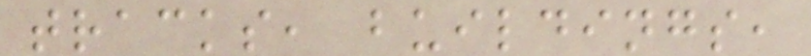tracks, buildings,
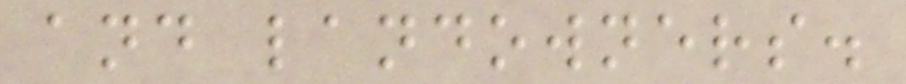and landowners.
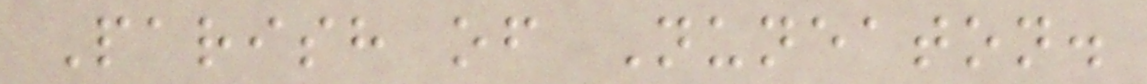Parish of Nuneaton.
